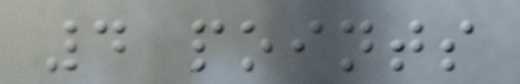4 points
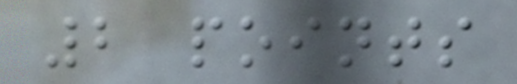2 points
